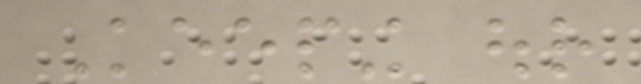Keeping our
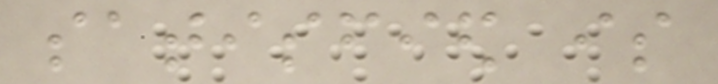satisfied is
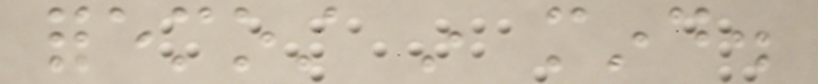foremost in mind.
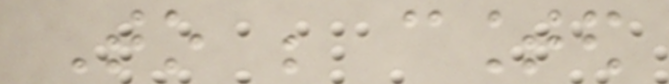To be counted
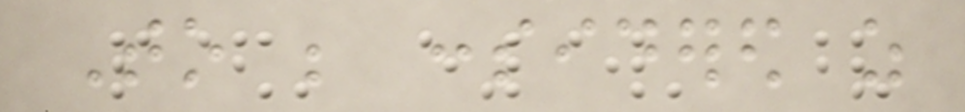To be considered as
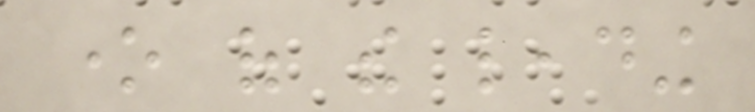one of the leading
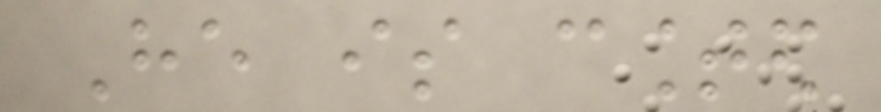He is counted
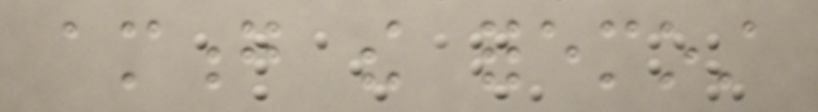among the foremost
